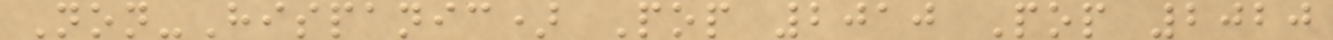Non-Hispanic) Pop 2010 Pop 2020
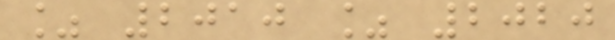% 2010 % 2020
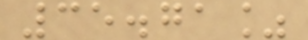35.71%
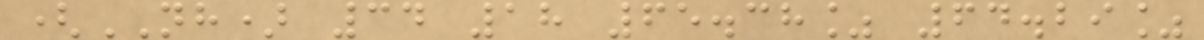(NH) 34 18 65.38% 64.29%
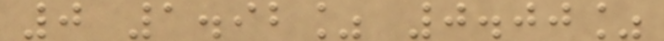0 1.92% 0.00%
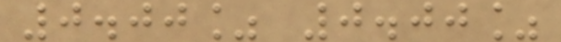0.00% 0.00%
